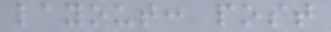layout: post
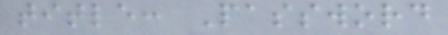title: Password
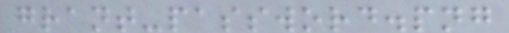grant-password.png
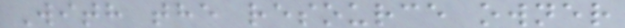With the resource owner
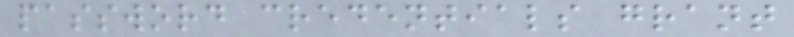password credentials grant
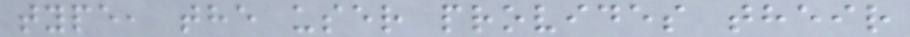type, the user provides their
